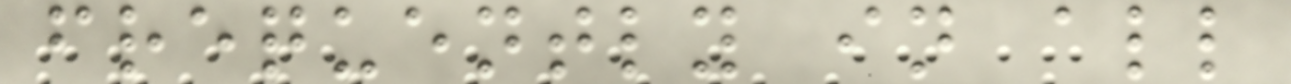frequently in all
